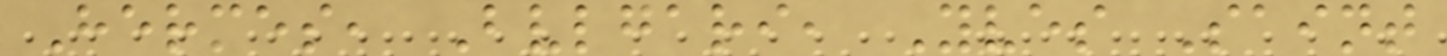Hermes, Bvlgari, Yves Saint
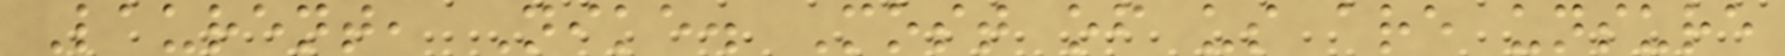Laurent, Nike. Most of us are unsure
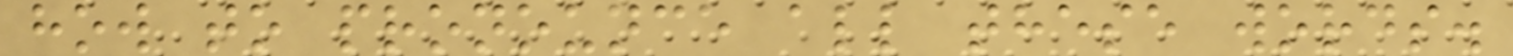how to pronounce all these words.
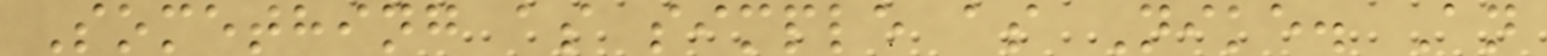Something as simple as Nike. An
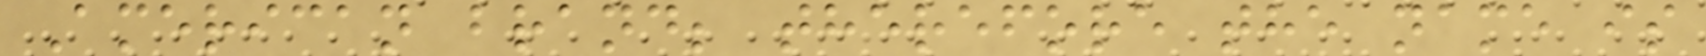American brand; therefore the name is
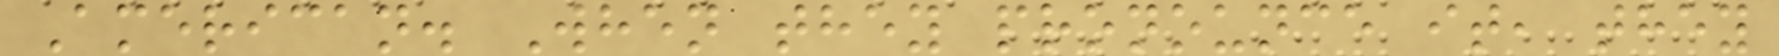American. When they pronounce it, they
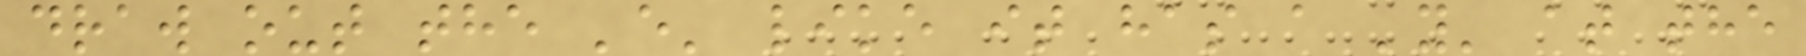draw out the 'e' like it has a 'y' at the
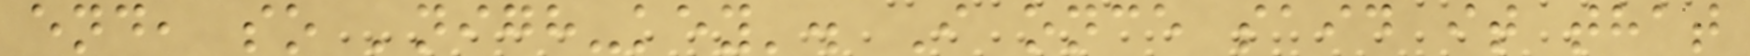end, so 'nigh-key'. I once said it that
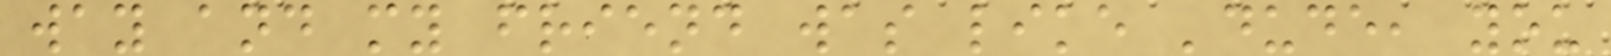way and my friend was like 'dude, you
